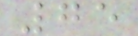75
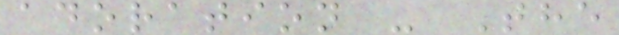adoration - The
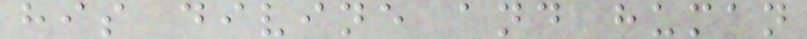his divine and human
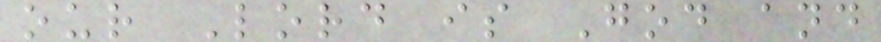our Lord is God and
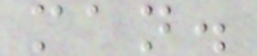man.
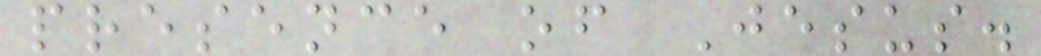presence of Jesus.
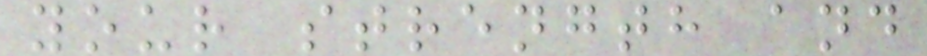your strength and
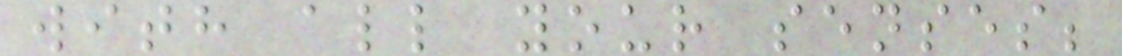with all your senses;
